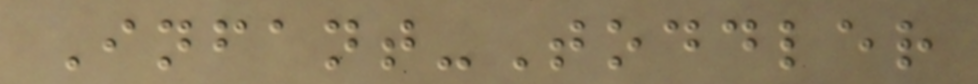Infant-Toddler
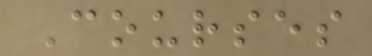Courses
